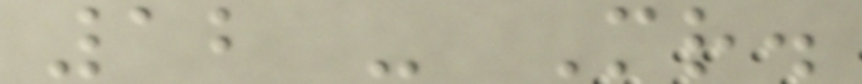12 - Mr.
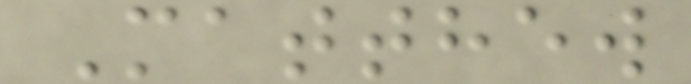Matthew
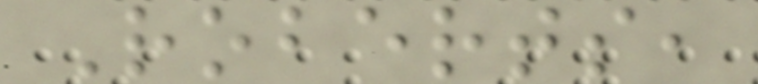Roberts,
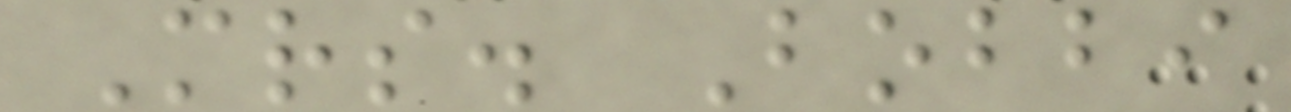Mrs. Bobbi
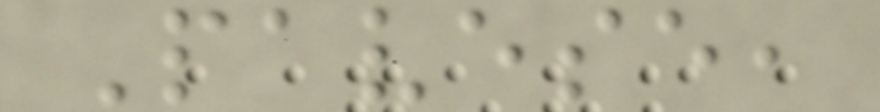Pavese,
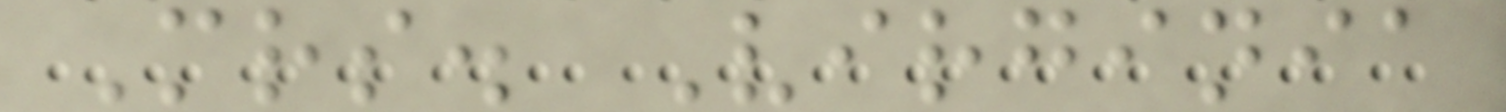Mrs. Virginia
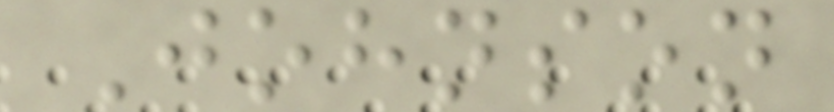Johnson
